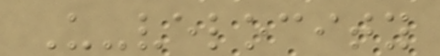U-velocity
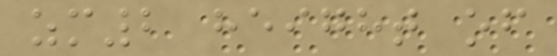zm2 height of
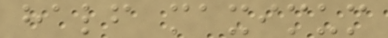half maximum
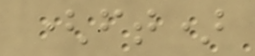(ft)
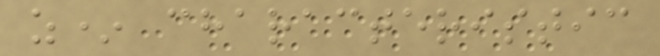z* characteristic
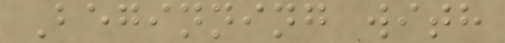Beginning with
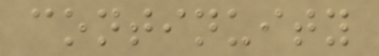continuity
